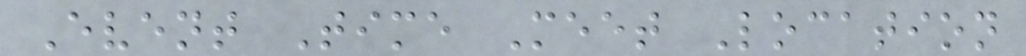Event Time Meet Location
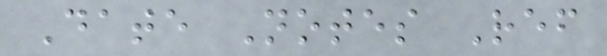Date Notes Ref
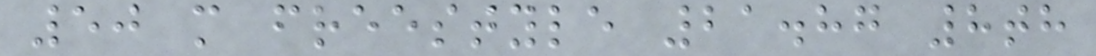50 m freestyle 21.87 8th
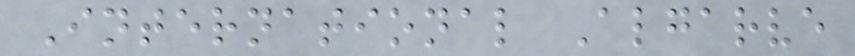International Algarve
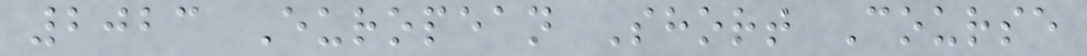2023 European Short Course
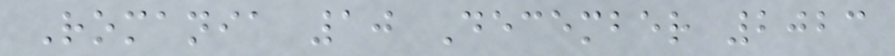Romania 10 December 2023
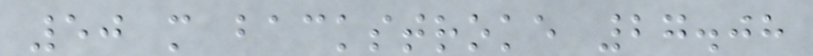50 m backstroke 27.08
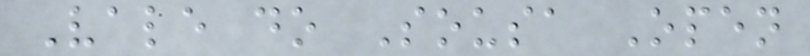Vale do Sousa Open
